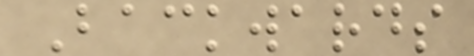Backwards
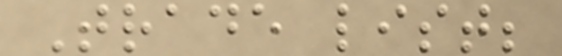Trade list;
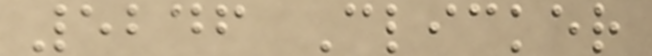5246 Clicker
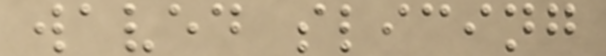waved slicing
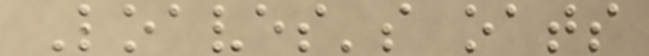Loaves's oats
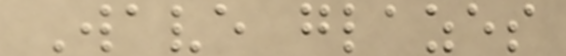Wave glazes
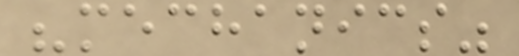"mechanics"
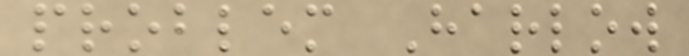problem Harlow
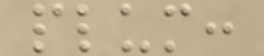plum:
